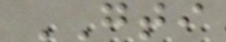GTI
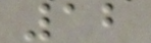12
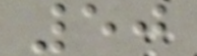50
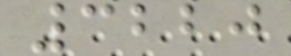3220
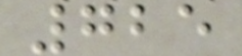725
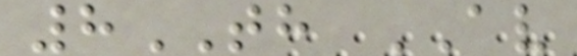8TH AV
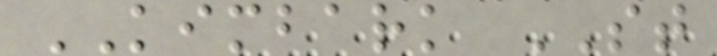KIMBARK ST
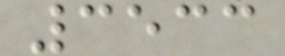3533
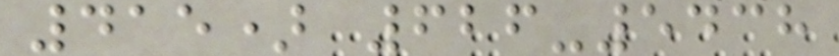415) 626-5438
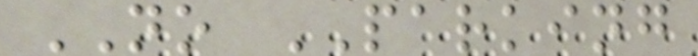NO PARKING
